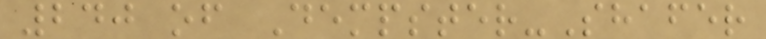240 of Dempster-Shafer
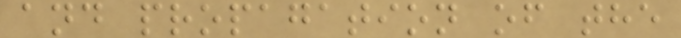and propagation of the
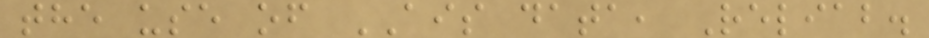the use of AIS data, Reliab.
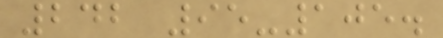242 95-105.
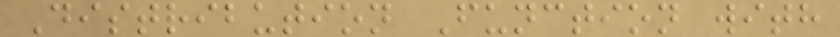Distribution Function with
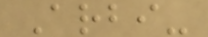Arbi-
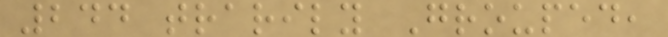244 trarily Grouped,
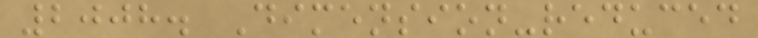2008. Dimension-reduced
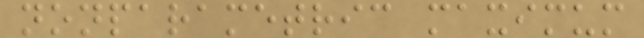nonparametric maximum
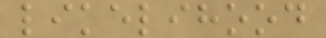likelihood
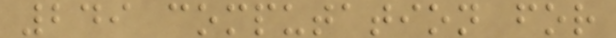249 computation for
